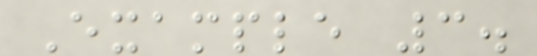Example 3.
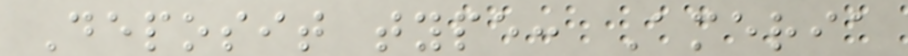Deposit type: Ameria
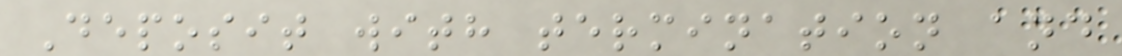Deposit with termination and
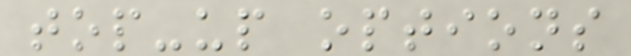top-up options
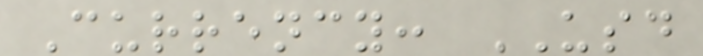Currency: USD
